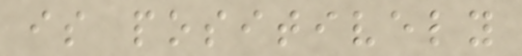is positively
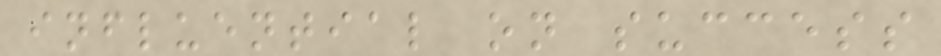influential on success
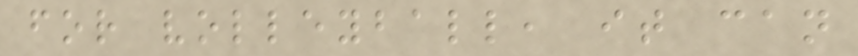for volleyball, it can
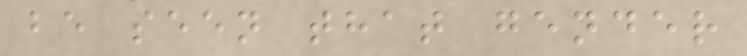be seen that gender
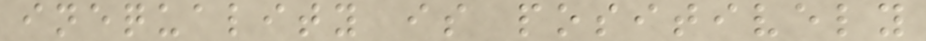inequality is positively
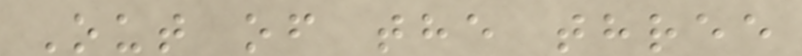Out of the three
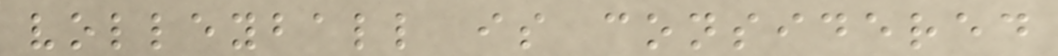volleyball is considered
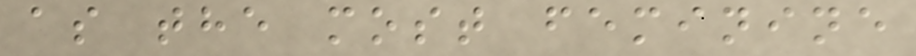as the most feminine
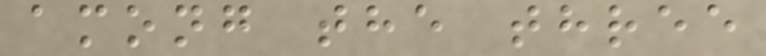among the three
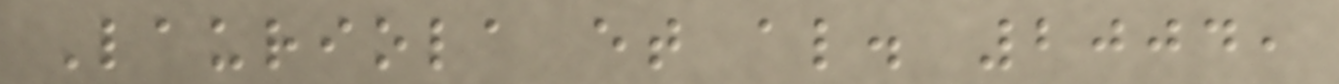Lauriola et al. 2004,
